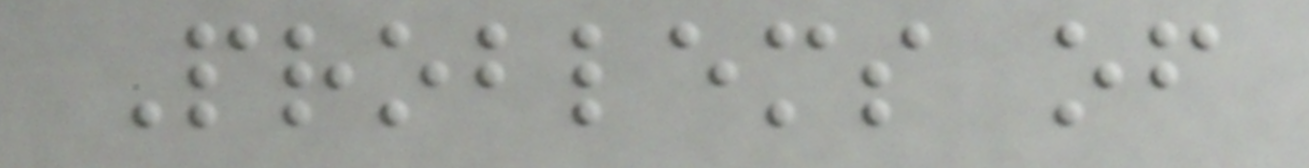Problems of
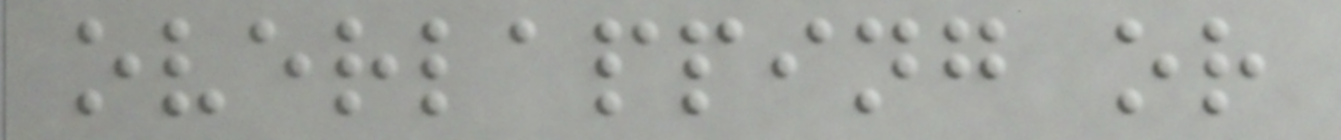overlapping or
